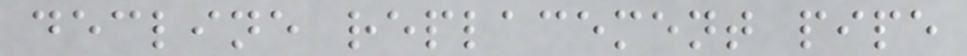decline replacement pipe
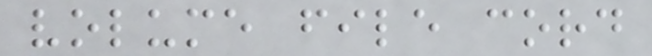volume file cord
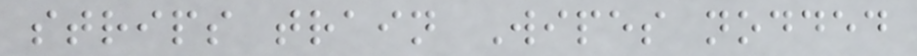strips train Wipes nodded
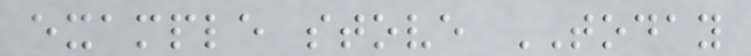example stove TODAY
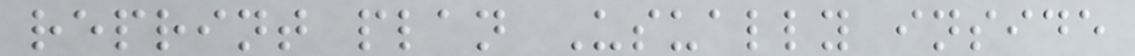reprint plan Usually inside
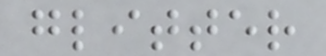glitter
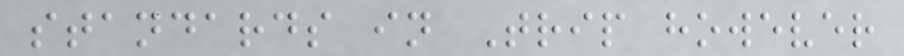standards in Trip however
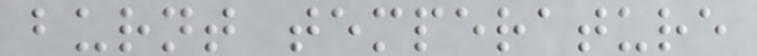burnt temperature
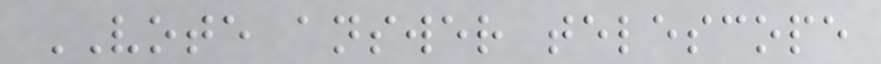VOTE answer telescope
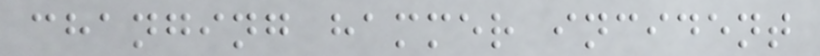changing hammer incident
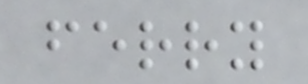ferry
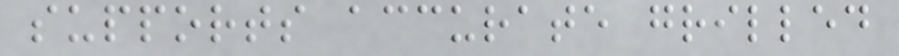supports accurate grilled
